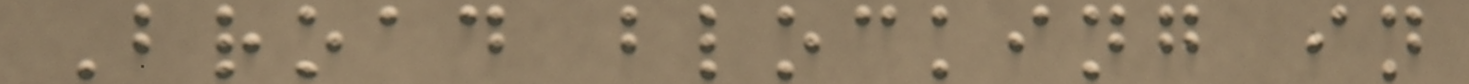Broad blocking in
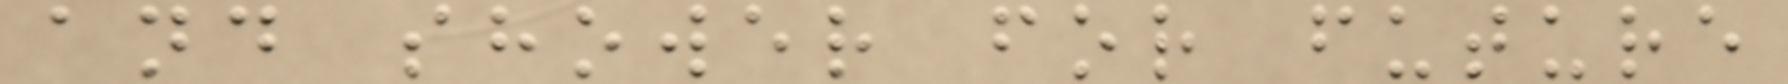and shower for future
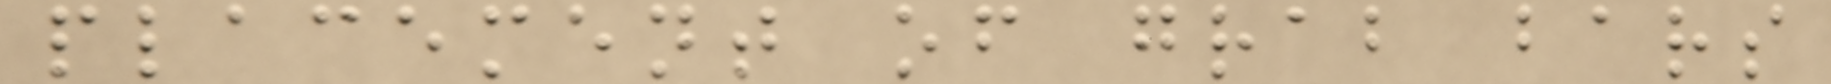placement of grab bars
